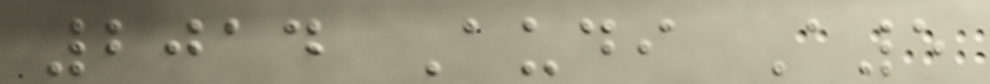2014 Audi A5
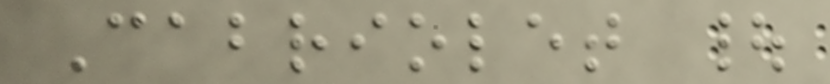Cabriolet |
